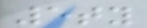5ty
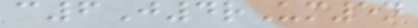c6J4rUm5n
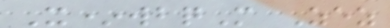X*wbqM Zez
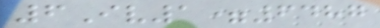6Iv1=6487
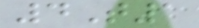4T1
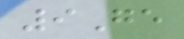9Ge
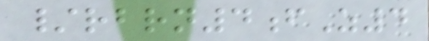/rbrn4fZ4
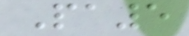Pa5
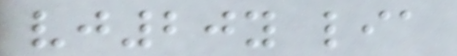vj20y lia
